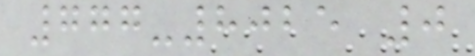777-8025 0
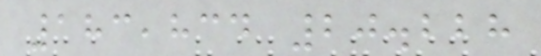183,834 20.228
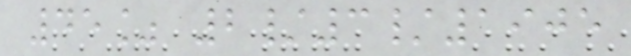45% 2/3/1905
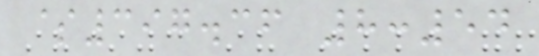$397.36 8:54
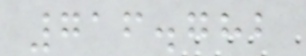716.782
